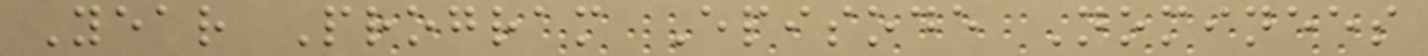Year Program Episode Nominees
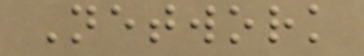Network
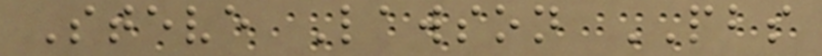Steve Lawson PBS
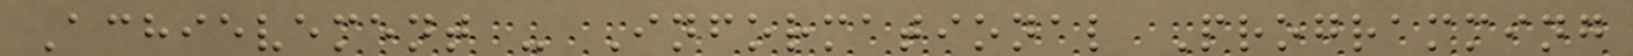Achievement - Informational Programming
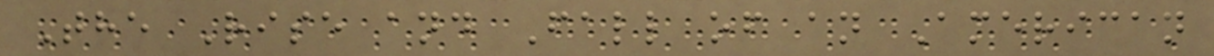The Rise and Fall of an American
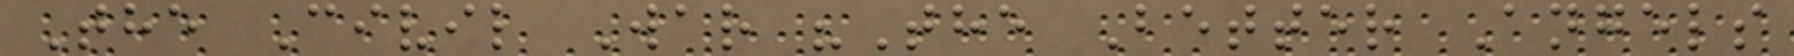The Civil War "The Better Angels
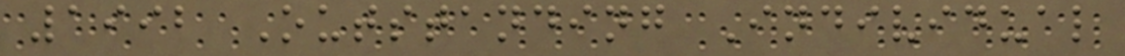1992 Outstanding Individual
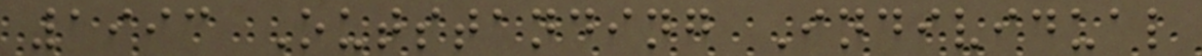1993 Outstanding Individual
